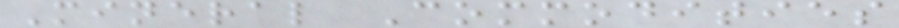Mineral Commodities
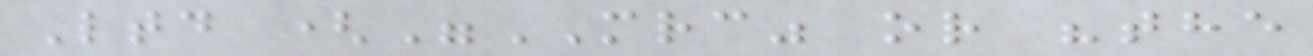Ltd ("MRC" or "the
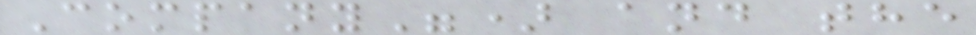Company") and the
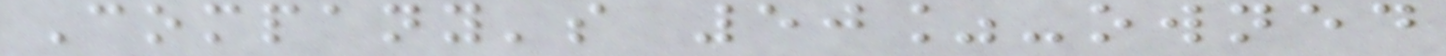Company's 50%-owned
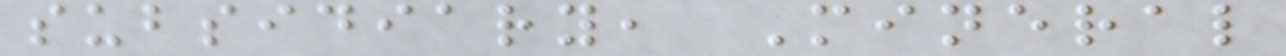subsidiary, Mineral
